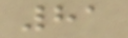81
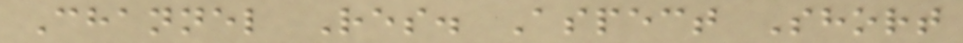Channel Res. Aspect Short
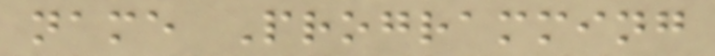name Programming
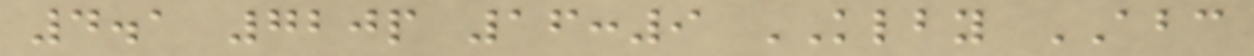4.1 720p 16:9 KLBY ABC
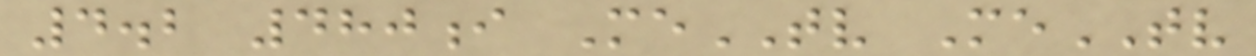4.2 480i MeTV MeTV
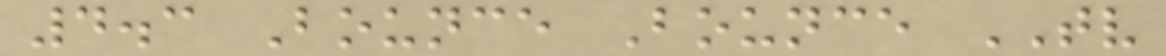4.3 Bounce Bounce TV
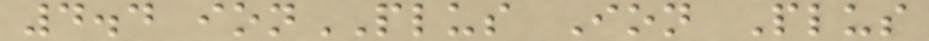4.4 ionPLUS Ion Plus
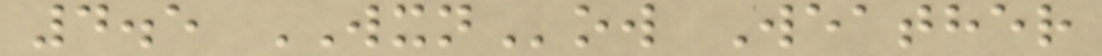4.5 WXNow Weather
